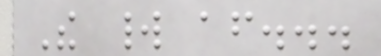The world after...
